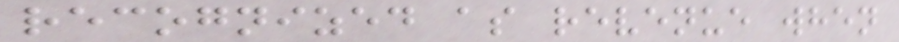recognized as revenue when
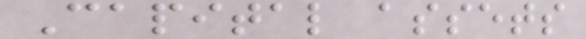Capital assets
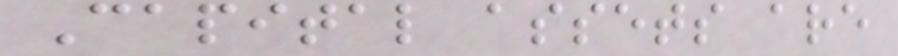Capital assets are
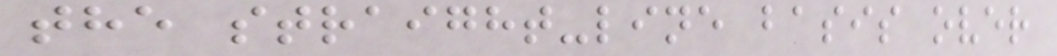the straight-line basis over
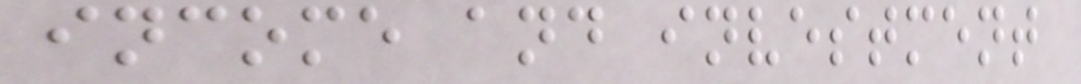income and investment
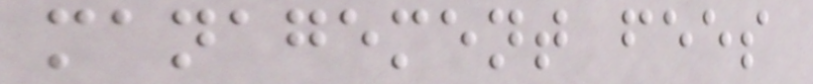management fees
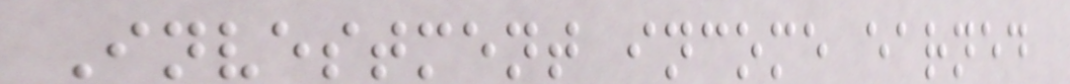Investment income earned
